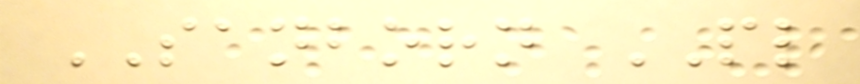SANBORN PL
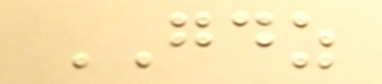GDZ
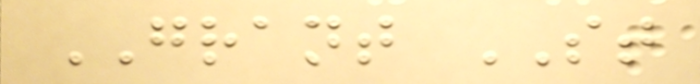GRANT ST
